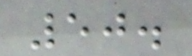50.
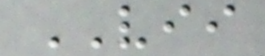VII
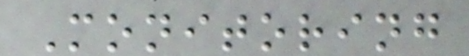Monitoring
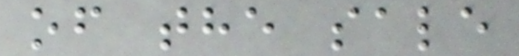of the sale
